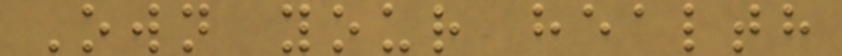Own your health
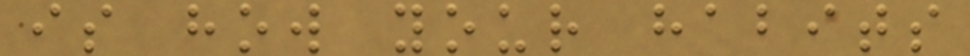is how your habits
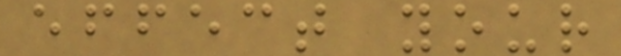effect your
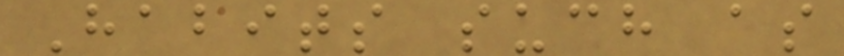Habits such as
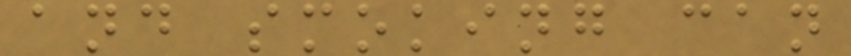and smoking can
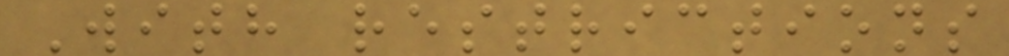With restrictions
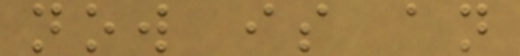now is an
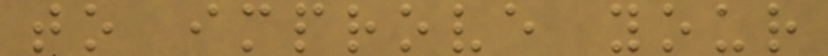to improve your
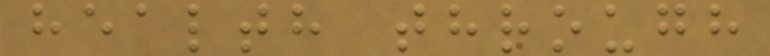health through
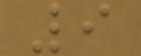9
